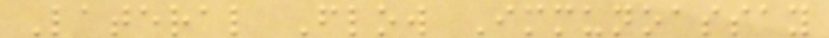Lateral Flow Immunoassay
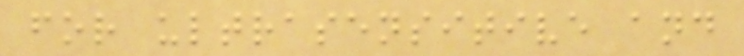for ultrasensitive and
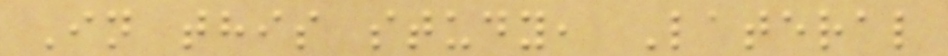In this study, Lateral
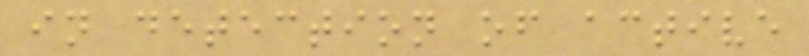in detection of active
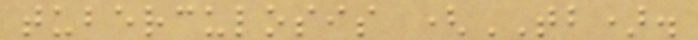tuberculosis (TB).
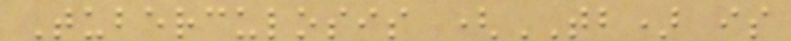Tuberculosis (TB) is
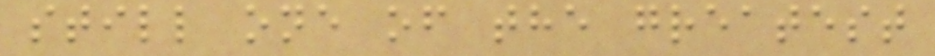still one of the greatest
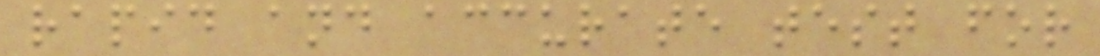rapid and accurate test for
